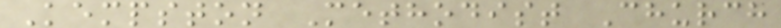Kempston Methodist Church
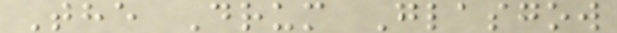The Drum Glasgow
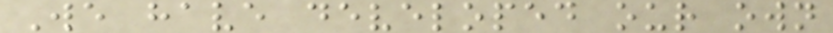We have developed our own
